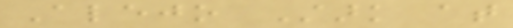Alejo Stark at
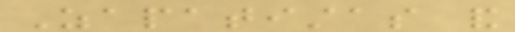Zapatistas and
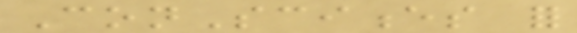ConSciences for
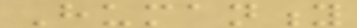Humanity
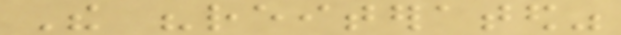The "reiterated"
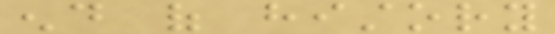end of history
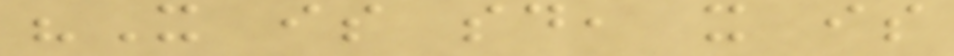"It is said, it is
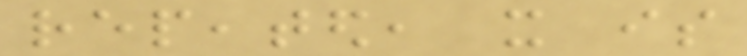repeated, it is
